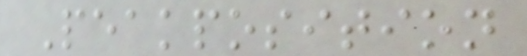Peakposition
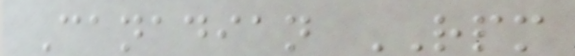Canadian RPM
